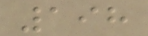198
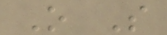O S
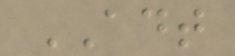ADT
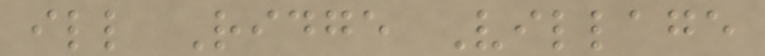ill Ridge Village
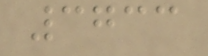3733
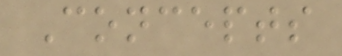Concepts
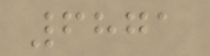6871
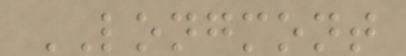LONGMONT
